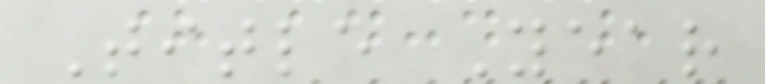Title Year
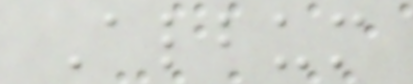Album
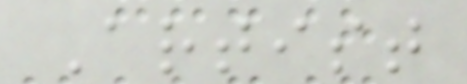Artist
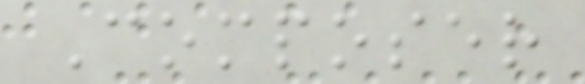Composer
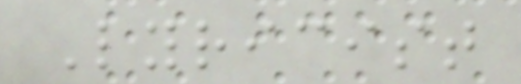Lyricist
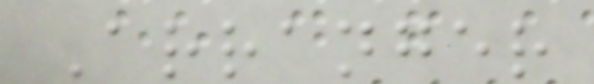Arranger
